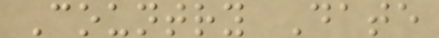Country Date
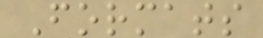Formats
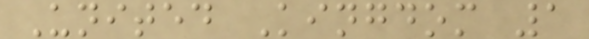United Kingdom 1
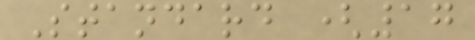Standard (17
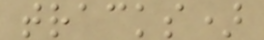tracks)
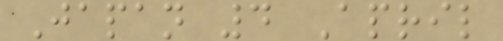Japan 4 April
